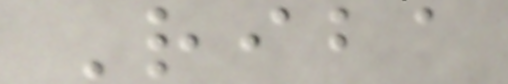Riba
